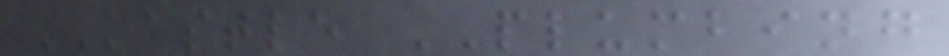KASTLE PLUMBING
